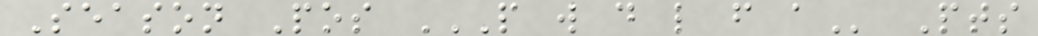Season Pos P W D L F A Pts
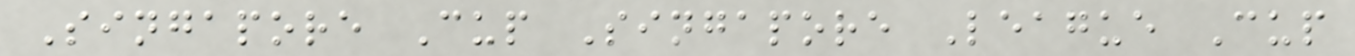Singapore Cup Singapore League Cup
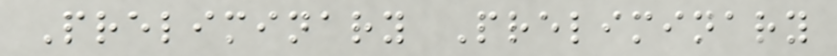Preliminary Preliminary
